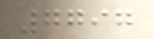7797
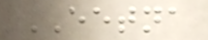EETNA
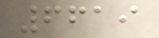6619
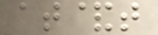at&t
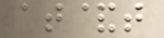at&t
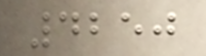4250
